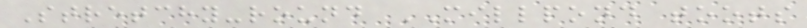Stretchy-round MILLPOND toots
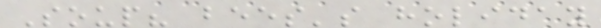Soup? bees's holiday
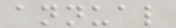annual
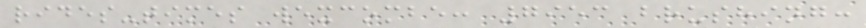rides-times wexcombe: 7953 brushing:
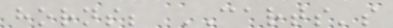horns; CARTS's
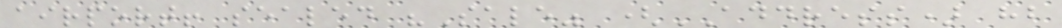airport! sealed "Sale" (ADDRESS) hb
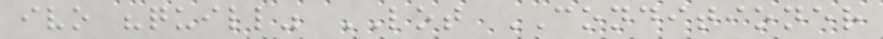ivo "quill" LOT CONDITIONER
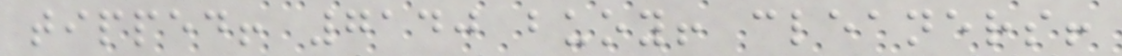tipped! 7140 buoy! cleaners!
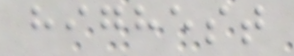highest
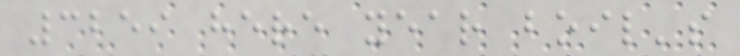3259 here year boil's
